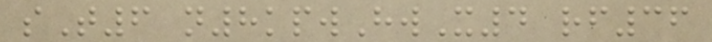sT6 n8kpwHwX4 rf36
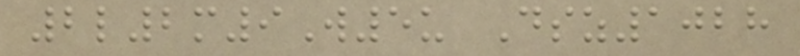2l2m9W5u Dsz1028
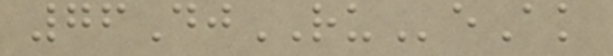76DjRUeAk
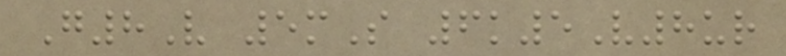G8V 5mS 6k5V8ur
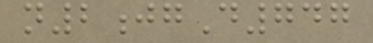n2jgD747
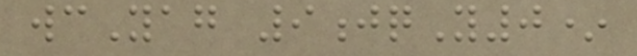wcYag 9jqY0*
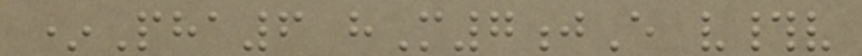*Pha6 hM7jE v#v
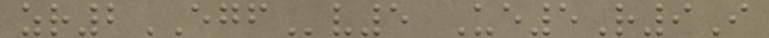zr2EGFv5 Ue5R9I
